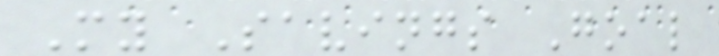My Savings Goal
